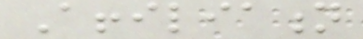Affiliation
